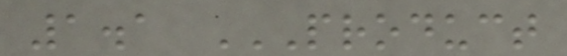1.1 PRODUCT
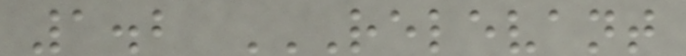1.2 RELEVANT
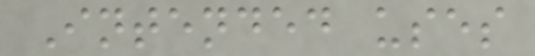Intended uses
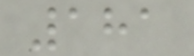181
